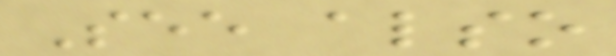See also
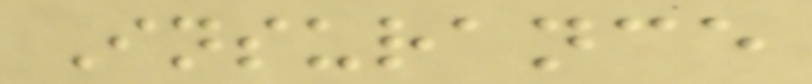Insurance
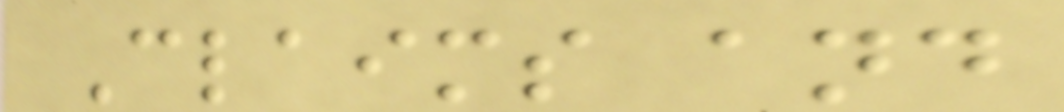Claims and
